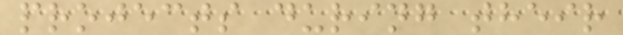projects during their
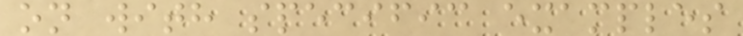on with specific examples
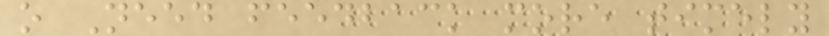o Need feedback more timely
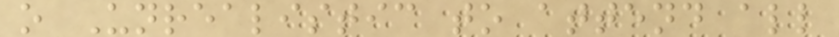o Unrealistic to attend all
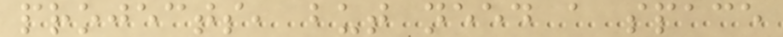projects, but need a space
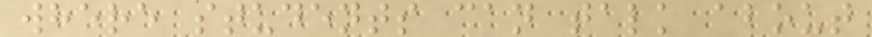where students can talk about
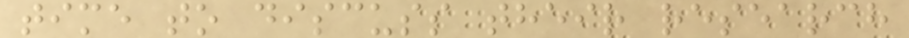time to discuss their research
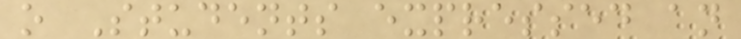o Students expressed an
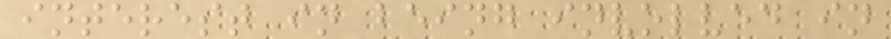interest in being involved in
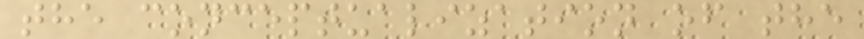the conceptualization of the
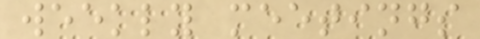weekly meetings
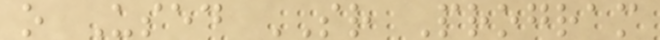o Used SR Program
